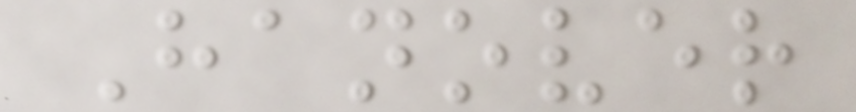Hanover
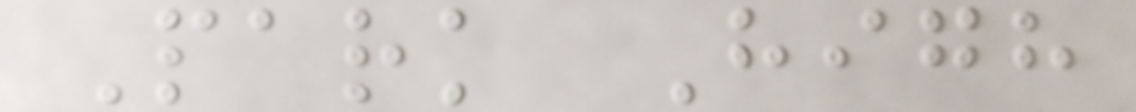Park High
